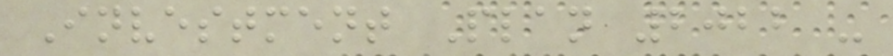Investment Plan 2022 -
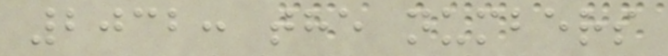2032: the numbers
